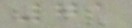71
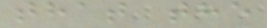that the
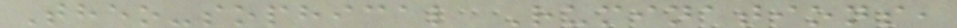Theo-sophical Ruminations,
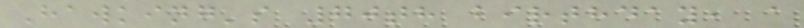Hawking's 70th birthday, a
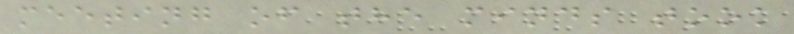meeting of the minds took
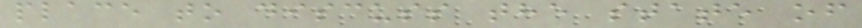place to discuss the state of
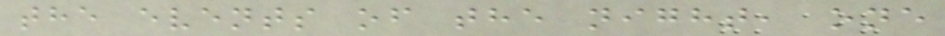the events of the night, one
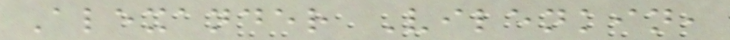Alexander Vilenkin,
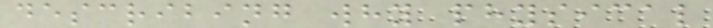describing why physical
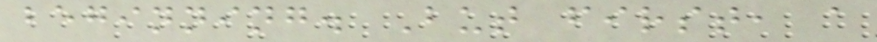beginning. But first, a
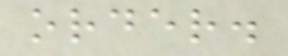order.
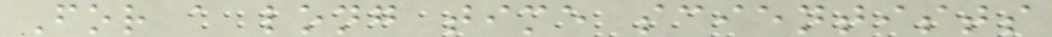For a long time scientists
